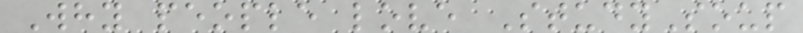Why people love StudySoup
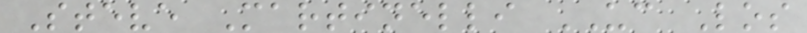Steve Martinelli UC Los
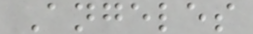Angeles
